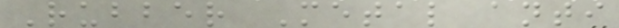Rubber Metal anti
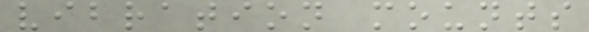vibration mounts
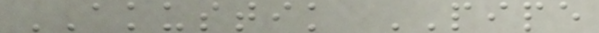AKUSTIK PIPE
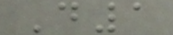D1
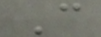C
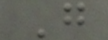G
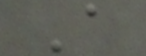A
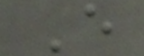E
